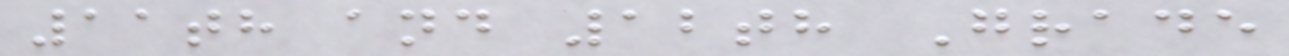11th and 12th Grade
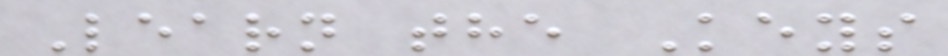Learn the Keys
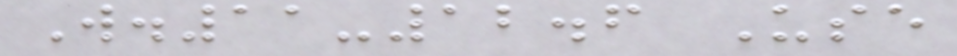W.11-12.6 Use
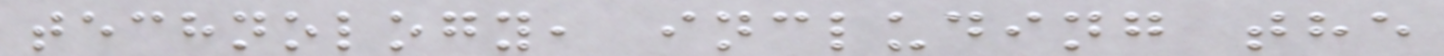technology, including the
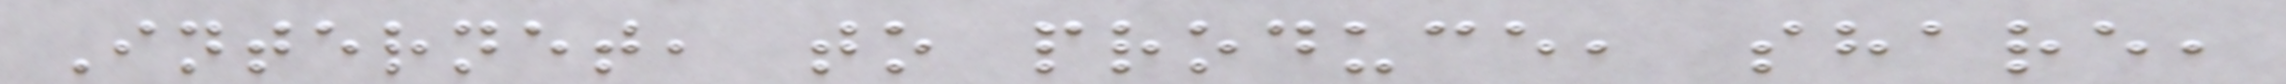Internet, to produce, share,
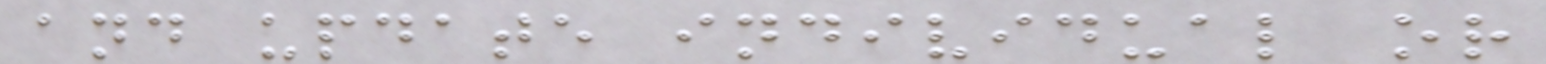and update individual or
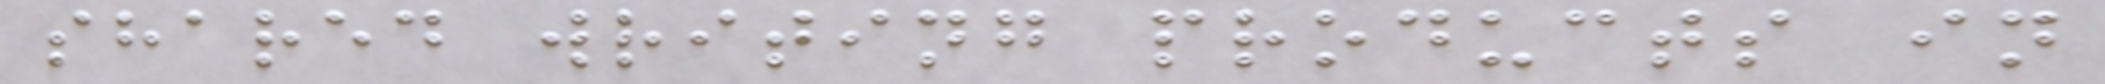shared writing products in
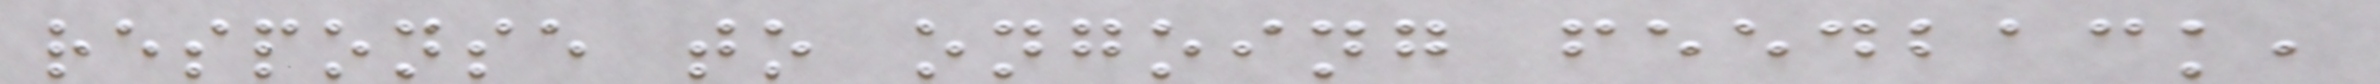response to ongoing feedback,
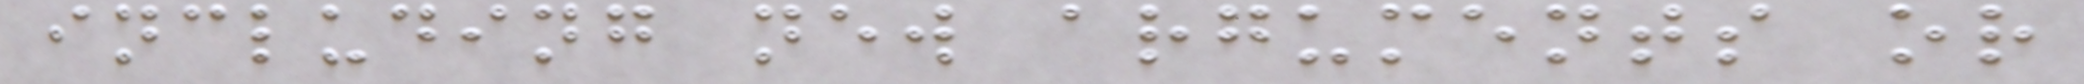including new arguments or
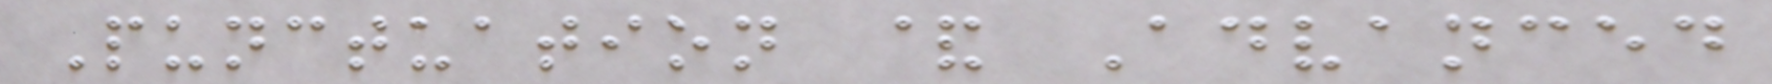Punctuation & Advanced
